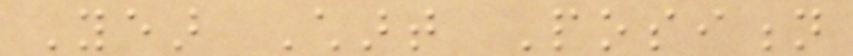Year Chart Position
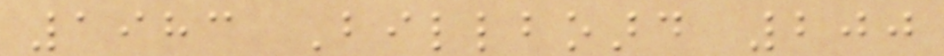1983 Billboard 200
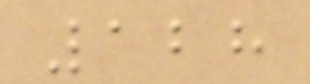128
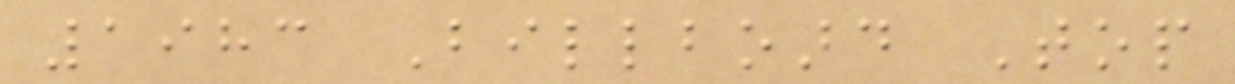1983 Billboard Top
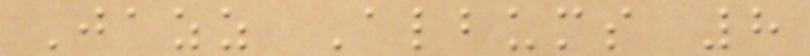Jazz Albums 8
